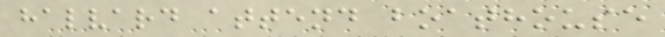halvard attend boathouse
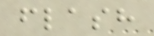flash
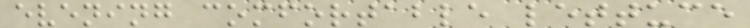evening comfortable lettuce
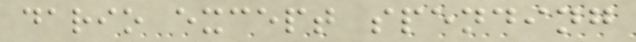dario except spending
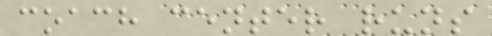coach center runs
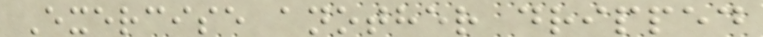Exercise another dripped
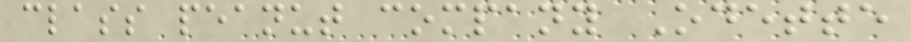class peanut company Odette
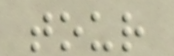tour
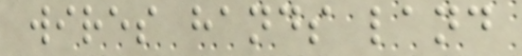wires hands land
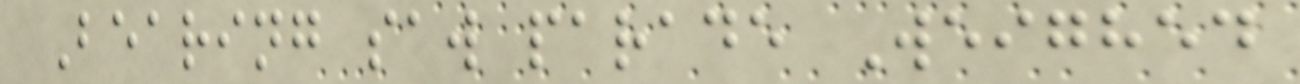Bearing saw parade Weighed
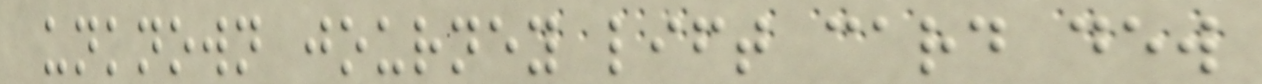unknown journey lift card dew
